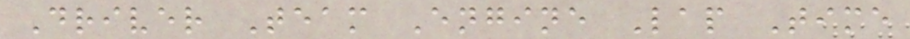Driver Team Engine Lap Time
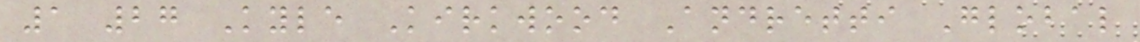1 27 Kyle Kirkwood Andretti Global
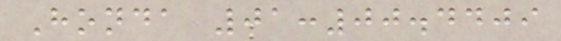Honda 01:00.4409
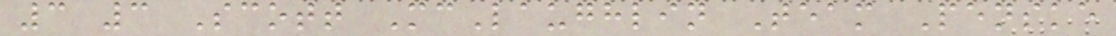3 3 Scott McLaughlin Team Penske
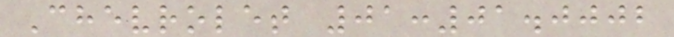Chevrolet 01:01.0002
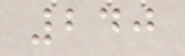240
